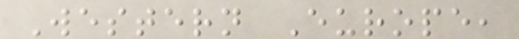Western Europe,
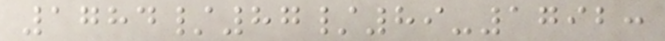1784/87/89-1792:
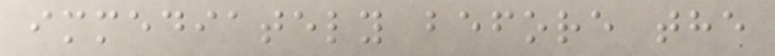immediately before the
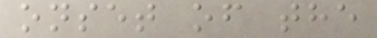onset of the
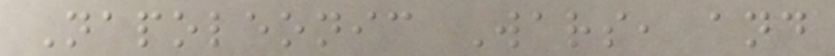Napoleonic Wars, and
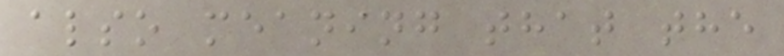also meaning that the
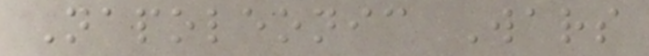Napoleonic Wars
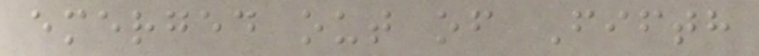emerged out of Fifth
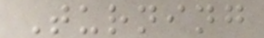Turning
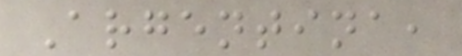Argentina,
